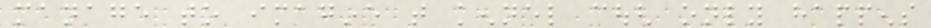manage to imagine that kennel cough only happens
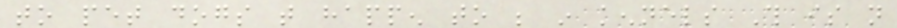to pet dogs that happen to be in kennels This is not
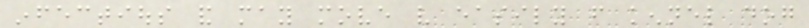infectious and may move very easily from kennel dog
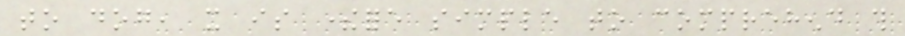to dog, it is therefore simple to comprehend this
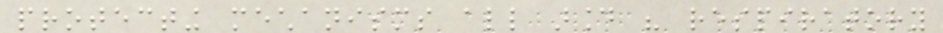protecting mechanisms all around his respiratory
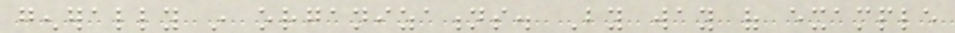generally in organizations. By way of example
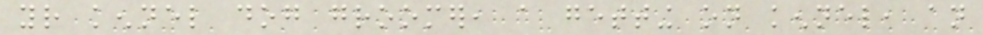your kennel dog groomer, a getting on kennel, an
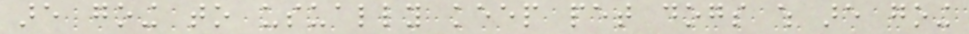are going to usually keep pet dogs which are going
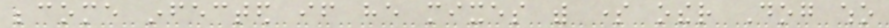become infected if he mixes with some other Dog who
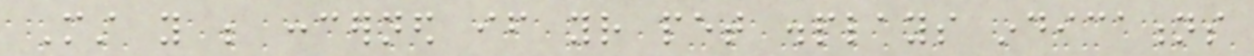Must you be concerned if your pet displays indications
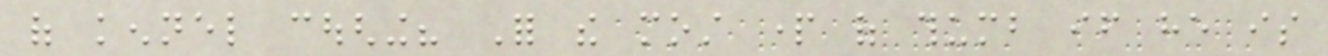of kennel coughing? For the most part of thumb if he is
